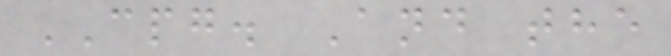CPG. And the
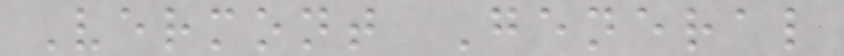Vermont General
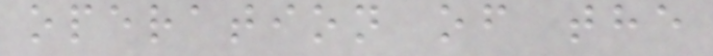operation of the
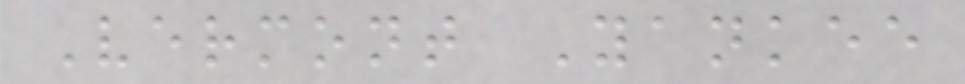Vermont Yankee
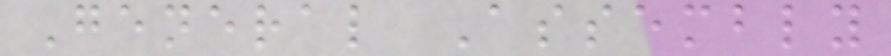General Assembly
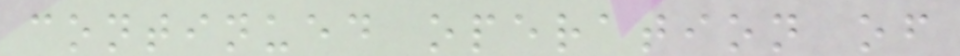continued operation of
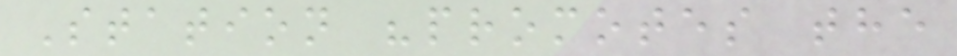Station "promotes the
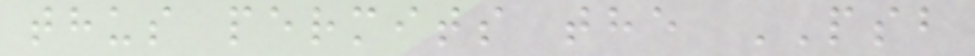thus permits the PSB
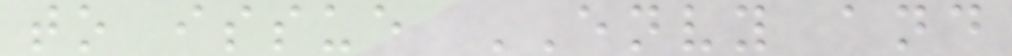to issue ENVY and
